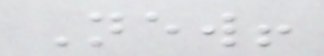New!
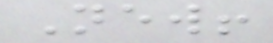New!
